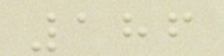186
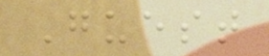Guest
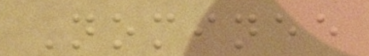Nominee
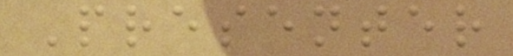Presenter
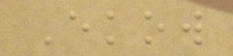Ekow
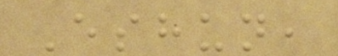Eshun,
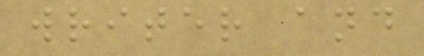writer and
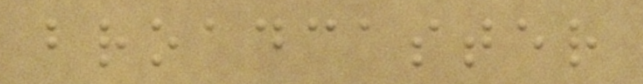broadcaster
